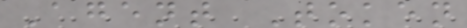Agent Token
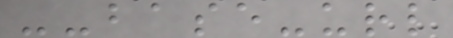--base-url
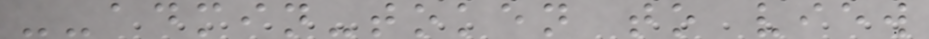--admin-token to view
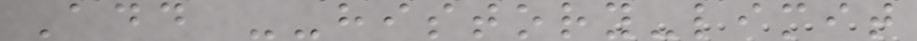Add --history-limit
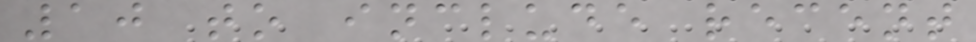10 to include recent
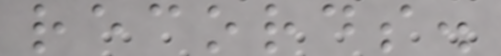records.
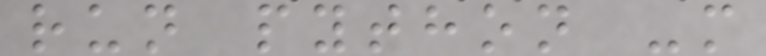run python -m
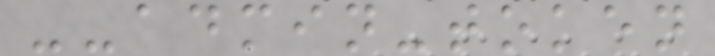--admin-token
